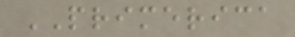PRIMERICA
